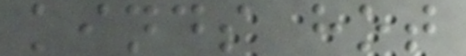kinds hot
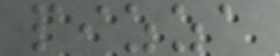pizza
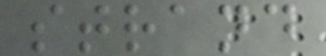strand
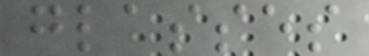glasses
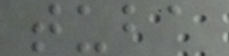tuba
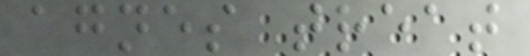agnes treat
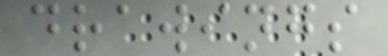drawings
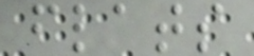flats
